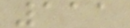111
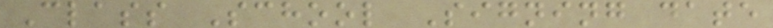Class School Signing date
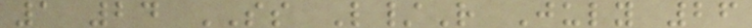1 24 SS L/R July 26
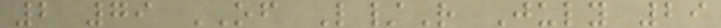2 79 OF L/R July 29
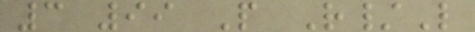3 99 P R/L
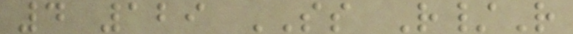4 129 SS R/R
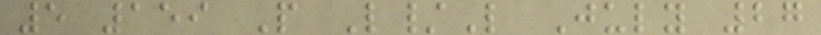5 159 P L/L July 27
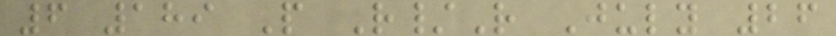6 189 P R/R July 26
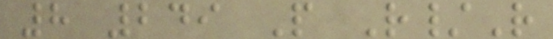8 249 P R/R
